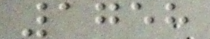1758
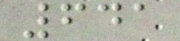641
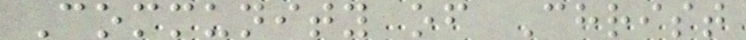Community of Christ
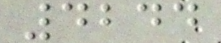4244
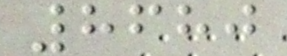8680
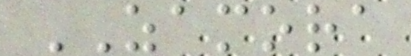ZAMORA
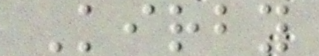Kirby
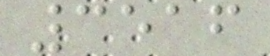3516
